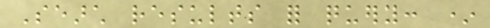Search results for query: *
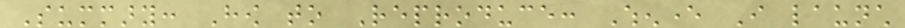Summary: How to Reproduce: Whenever I launch
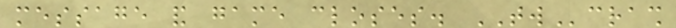message and game closes. TWcrash
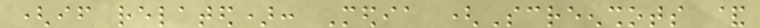(if related): Media (Screenshots &
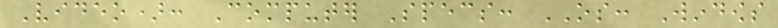Video): Computer Specs: OS: Windows
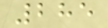285
